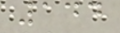144
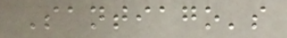Santiago's
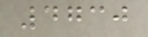4730
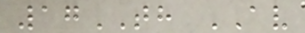17TH AV
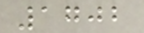1702
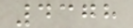4378
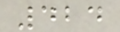424
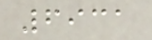6931
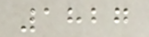1827
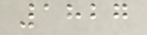1827
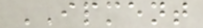IPMENT
